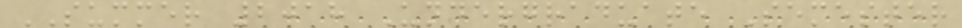SUMMER 2018 Undergraduate Semester
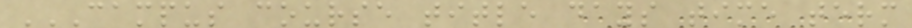CAMPUS COURSE TITLE DAYS TIME TERM
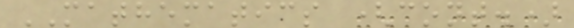MATHEMATICS (cont.)
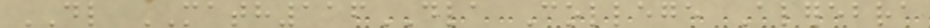DL MATH116DLA College Algebra
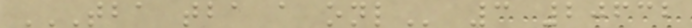TBA TBA A ONL 3 20632
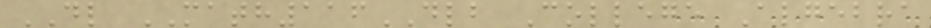DL MATH116DLB College Algebra
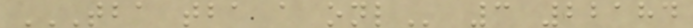TBA TBA A ONL 3 22184
